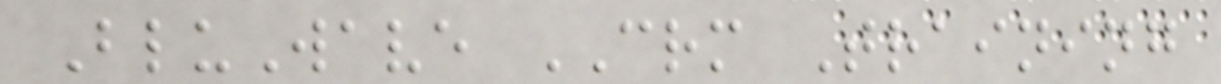BluWave CRM Training
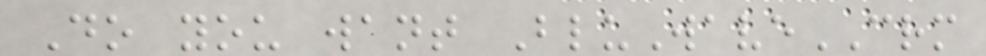Do you want BluWaveCRM
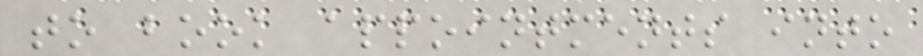to book appointments into
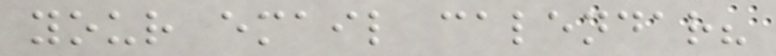your email calendar?
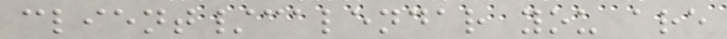client/calendar you are
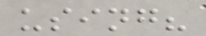using?
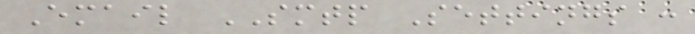Email SMTP Settings :
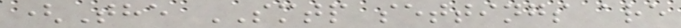(The SMTP settings are
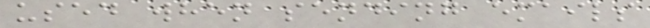used when sending emails
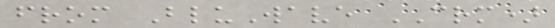from BluWave CRM)
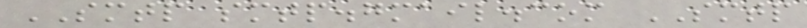SMTP smtp.gmail.com SMTP
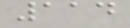114
